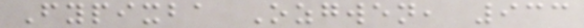Fypixba Ozgwen, 933
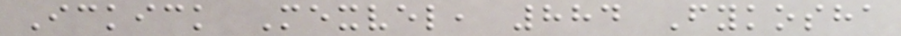Ickick Mexvel, 884 Fykosha
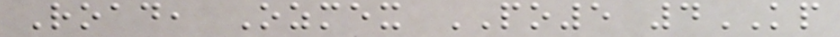Road, Ozmex PO5 4KP
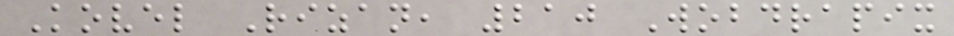Kovel Rizan, 210 Wobdrapix
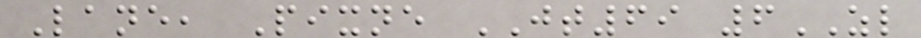Lane, Pixne JT69 6ZL
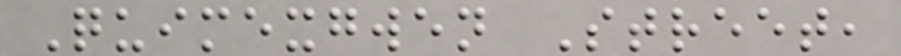Quimexgwen Street,
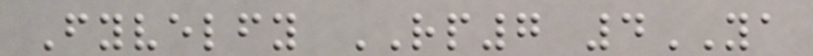Fyvelfy RP7 4YA
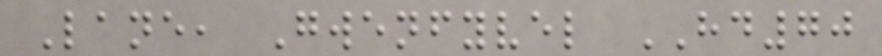Lane, Gwenfyvel HD70
